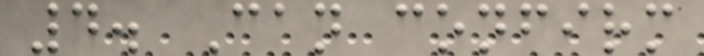4. Can confirm
